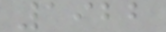1922
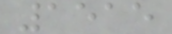1515
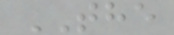THE
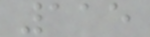115
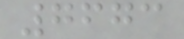7673
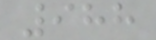988
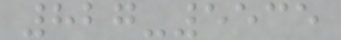827-5535
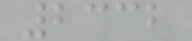2332
